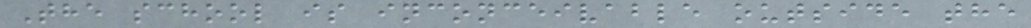The school is inconceivable outside the
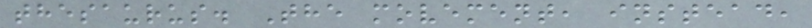thesaurus. The movement, instead,
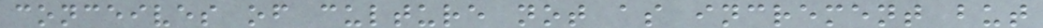conceives of culture not as increment but
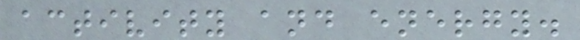activity and energy.
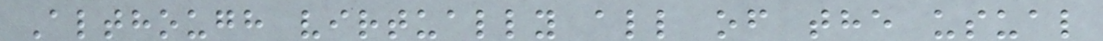Although virtually all of the usual
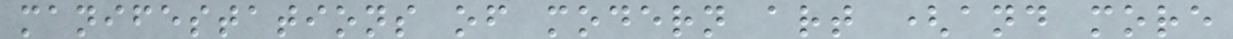manifestations of modern art (and more
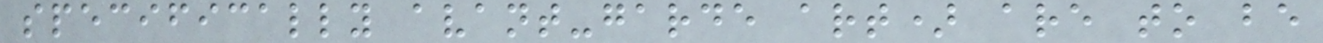specifically avant-garde art) are to be
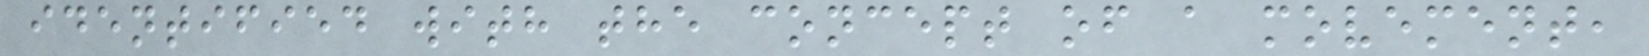identified with the concept of a movement,
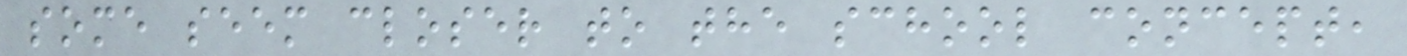some seem closer to the school concept,
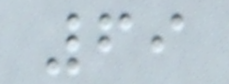69
